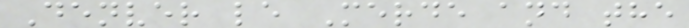Denver le Merde and the
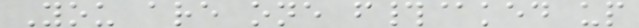You are one f#@ked up
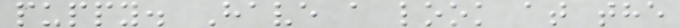puppy. Have a look at the
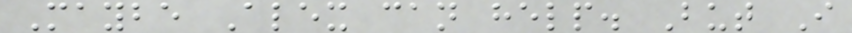Maybe Alex can help. But I
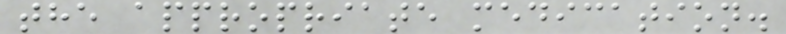the appropriate medication.
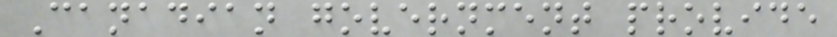Canadian government provide
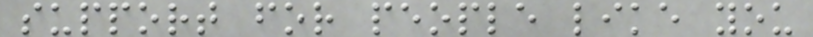support for people like you
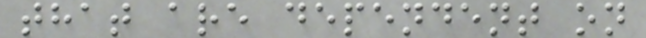that are dependent on
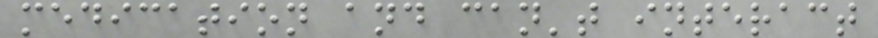medication and can't interact
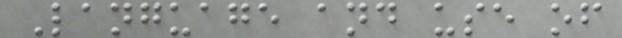Language and use of
